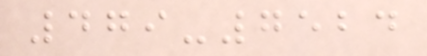479-7524
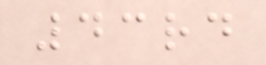43rd
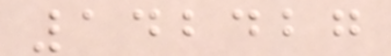142427
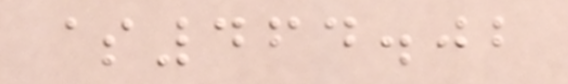$464.02
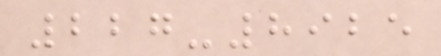227-8925
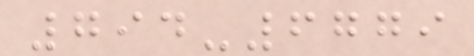794-6779
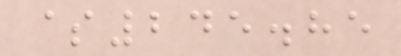$245.85
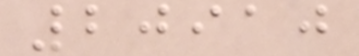20910
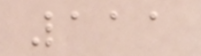111
